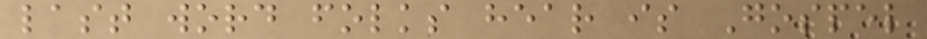last word folks hear is Gospel
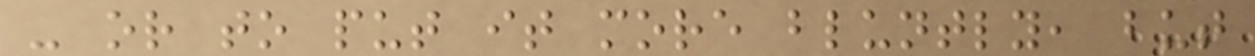- or to put it more bluntly, but
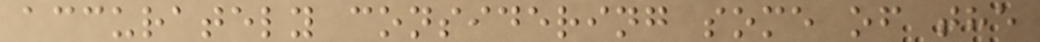accurately considering some of the
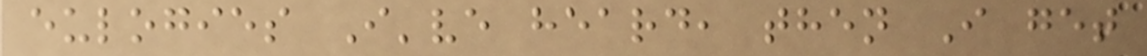eulogies I've heard, then I get
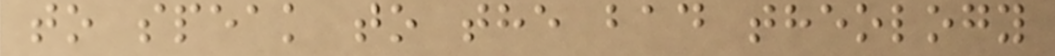to speak to the bad theology
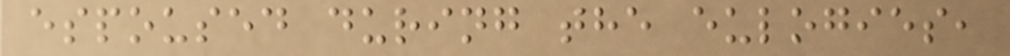espoused during the eulogies,
